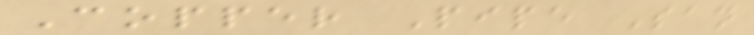Copper Pipe San
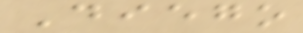Diego
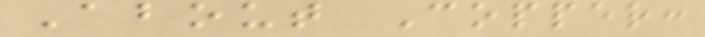About Copper:
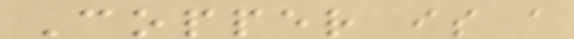Copper is a
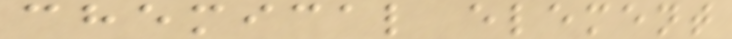chemical element
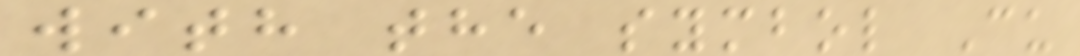with the symbol Cu
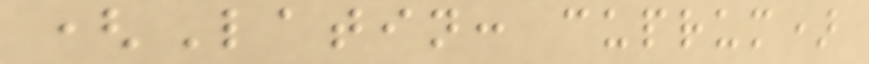(Latin: cuprum)
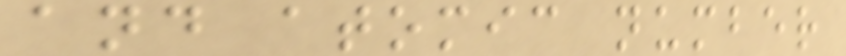and atomic number
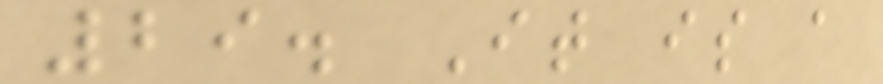29. It is a
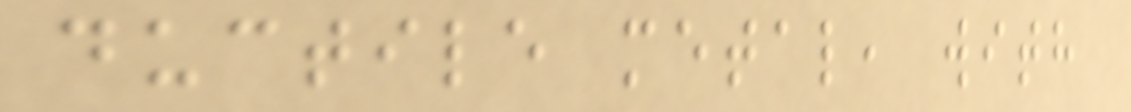ductile metal, with
